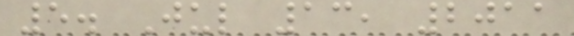5. Jul 13, 2011
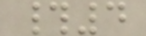#4
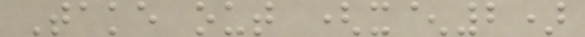Take out (x^2)
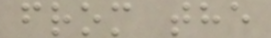from the
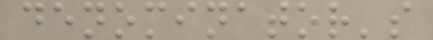denominator's
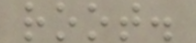root.
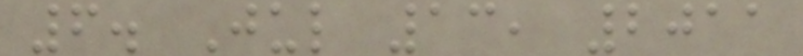6. Jul 13, 2011
